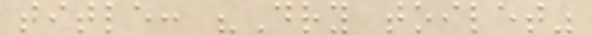title: "Dry toilet"
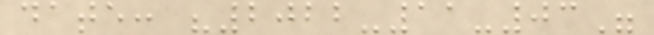date: "2022-11-03"
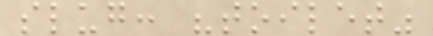slug: "toilet"
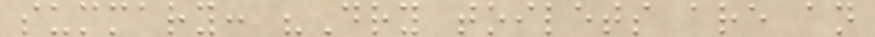summary: "Dry toilets are an
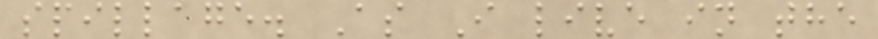spillage. As I live in the
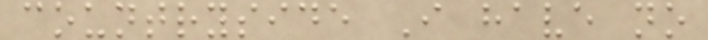countryside I have no
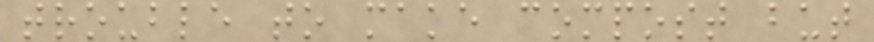trouble to make compost but
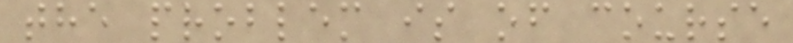the problem is of course
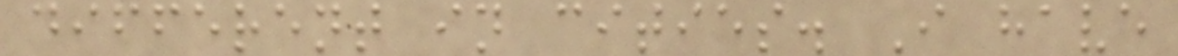different in cities. I have
